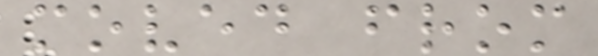moved from
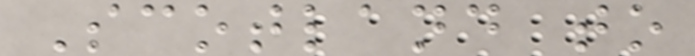Scotland to
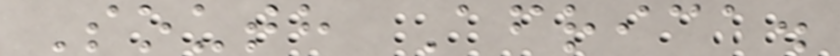South Africa.
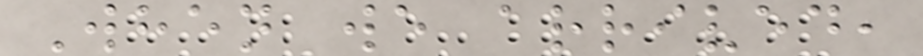When we arrived,
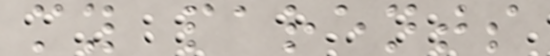my parents
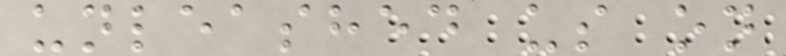unleashed us on
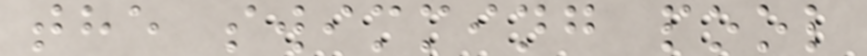the swimming pool
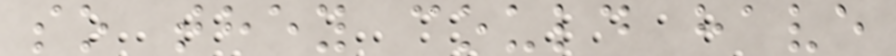so they could have
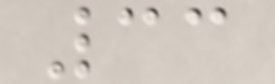33
